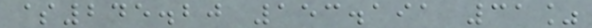$245.20 153.191 31%
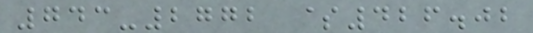743-2772 $426.02
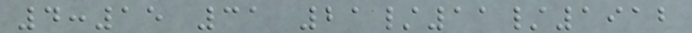4:15 31 21/11/1912
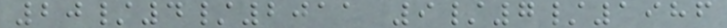20/4/2011 9/7/1986
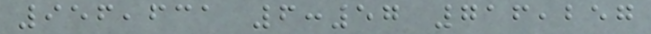956,631 6:57 716,257
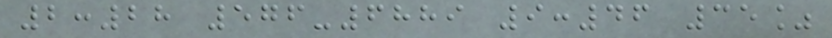2:28 576-6889 9:46 35%
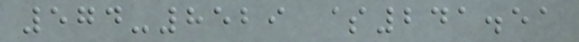574-8529 $241.51
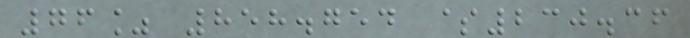76% 858.754 $230.36
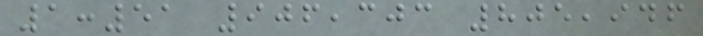1:51 906,303 805,946
